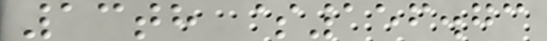13th $156.73
